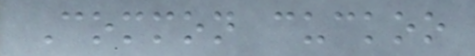Common cuckoo
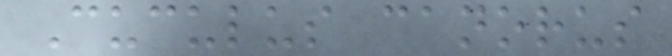Cuculus canorus
